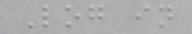Log in
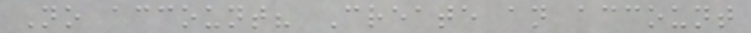No account? Create an account
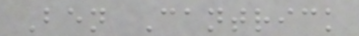Ben Cantrick
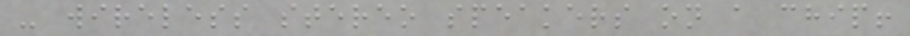- wireless stereo speakers on a chip!
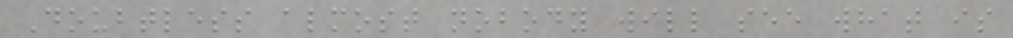Doubtless almost nobody will see what is
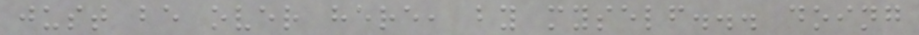just be over here, by myself... doing
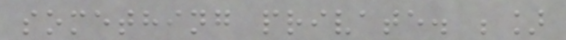something private. ;]
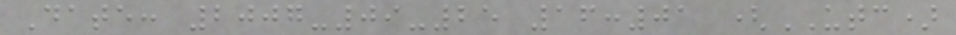Date: 2007-09-25 16:01 (UTC)
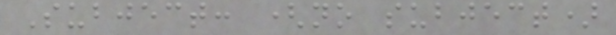Subject: (no subject)
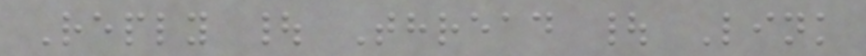Reply | Thread | Link
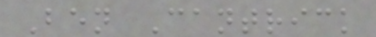Ben Cantrick
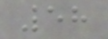58
